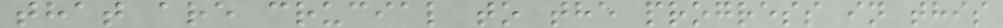that are crucial to the progress in this
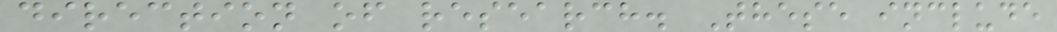direction of research. These include
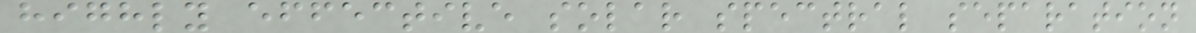highly effective solar spectral separation
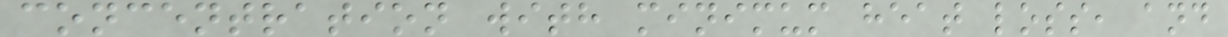concentration with minimum heat loss, and
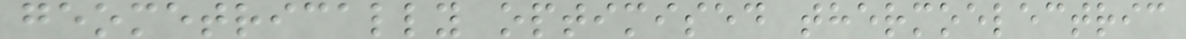geometrically optimised thermoelectric
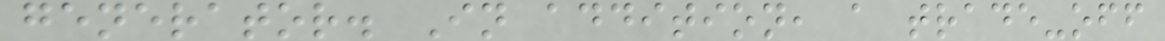generator. In addition, a trade-off
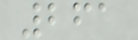261
